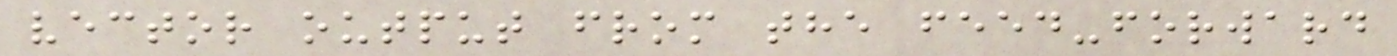vector output from the feed-forward
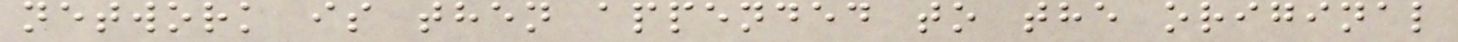network is then appended to the original
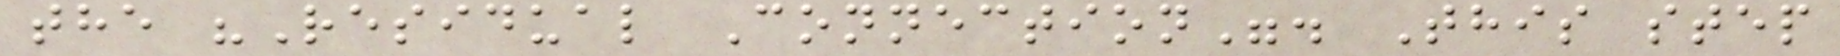the "Residual Connection". This step
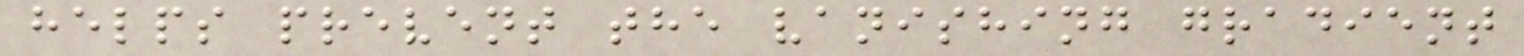helps prevent the vanishing gradient
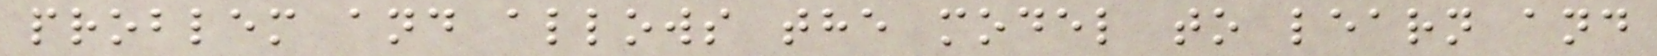problem and allows the model to learn and
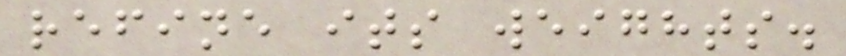refine its weights.
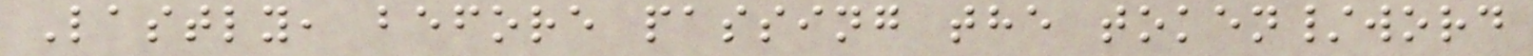Lastly, before passing the token/word
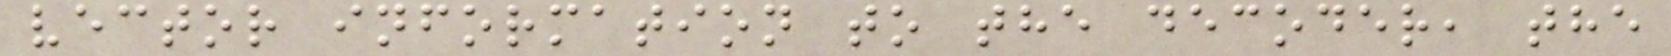vector information to the decoder, the
